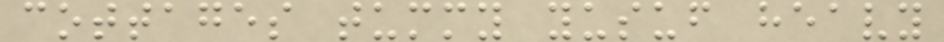cottages tummy yusuf heavy
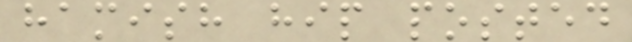hamish hip posted
